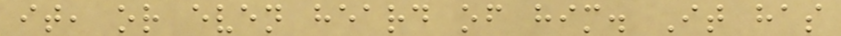it, or even heard of him. It has
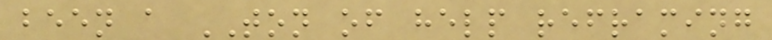been a TON of help reframing
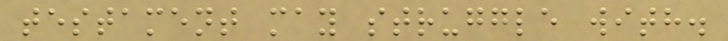testament may struggle with.
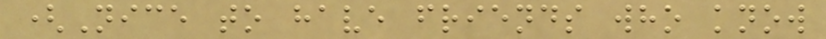(Nice to have friends who know
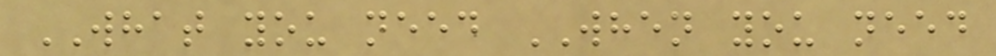WHAT you need WHEN you need
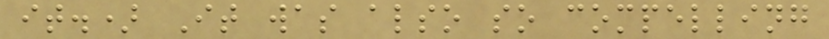it.) It was also so compelling
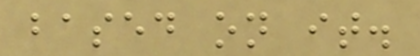based on it.
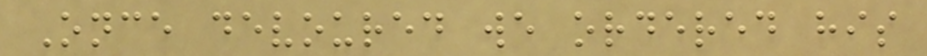Once devoured we ordered his
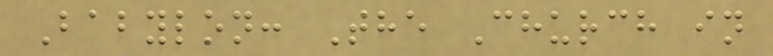Babylon: The Church in
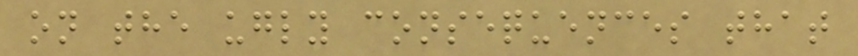on the ugly consequences that
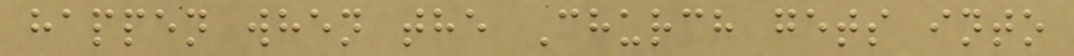happen when the Church gets into
